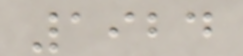1924
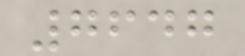7647
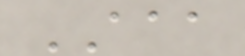AAA
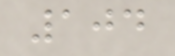104
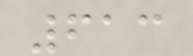613
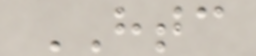HTC
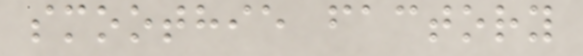smoothie factory
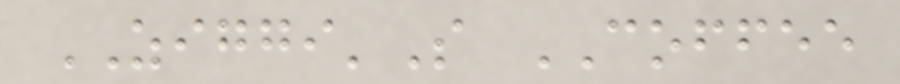ZIGGI'S COFFEE
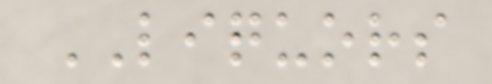LIQUORS
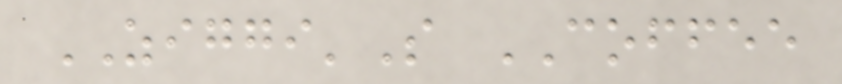ZIGGI'S COFFEE
